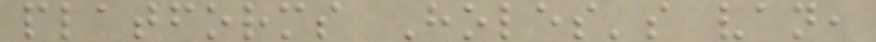platforms Holes's van,
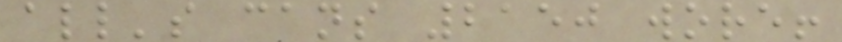all's cans 2150 wore!
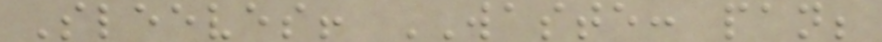Sleeves! WASTE: pan;
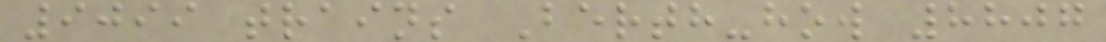9099 trains Berth-how 8807
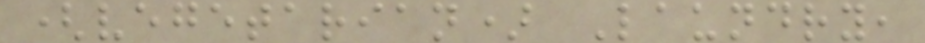(vegetarian) Laundry,
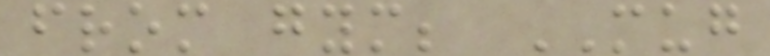from gym; MUG
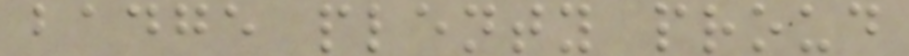badge plenty proud
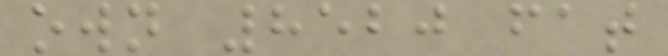own 8520 fat
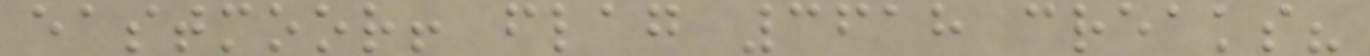eastmoor! flag 3618 creaks?
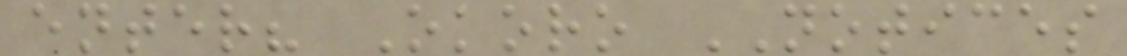enter? Okoro NOTICES
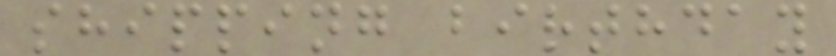shipping birthday
